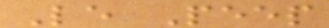Le Peep
